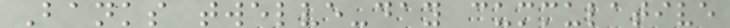Banks twelve-day cummulative
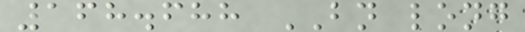168.688 BN long
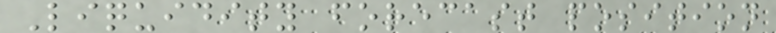Liquidity forecast position
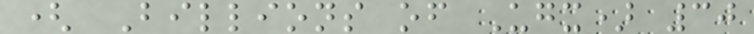( Billions of Ugx) 30
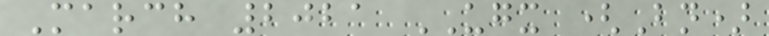March 2021 UGX (Bn)
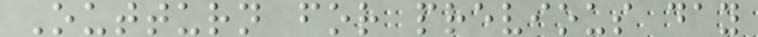Outturn for previous day
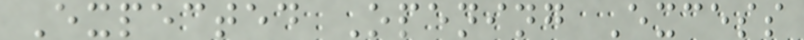Expected Opening Excess
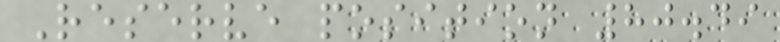Reserve position 80.49
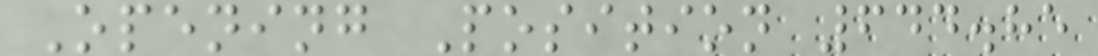Opening Position 644.85
